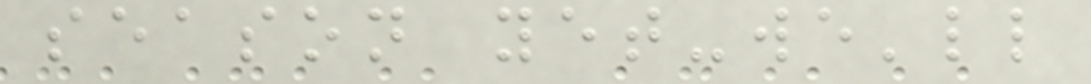season yet-we'll
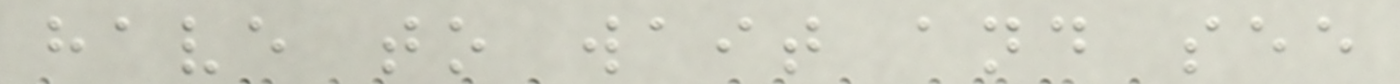have to wait and see
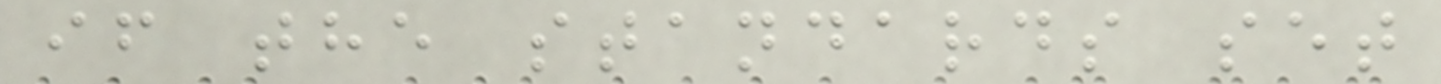if the standards set
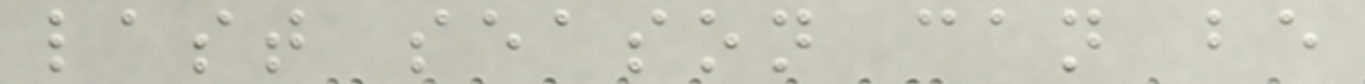last season can be
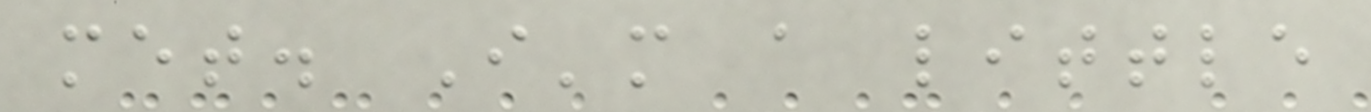met. I'm a little
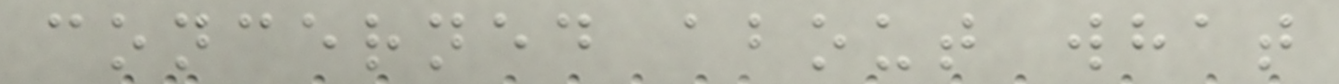concerned about what
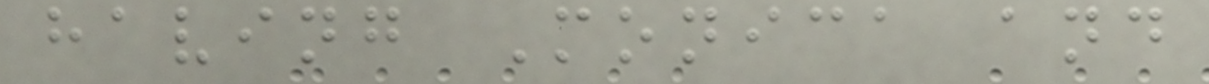having Monica and
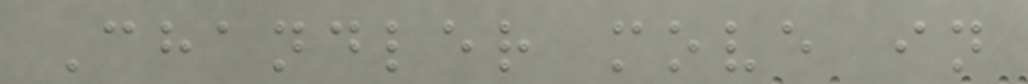Chandler move in
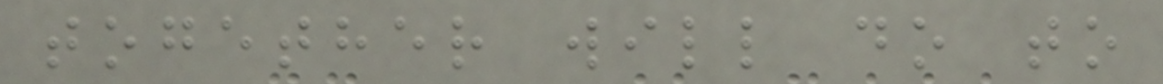together will do to
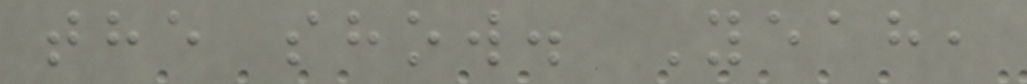the show. Yeah,
